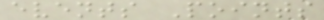events Points
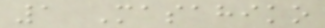1 Masahiko
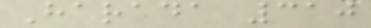Harada 310
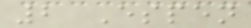2 Espen
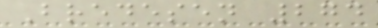Bredesen 274
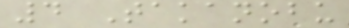4 Takanobu
